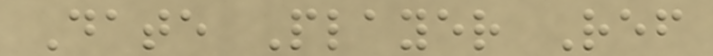Date Player Ref
